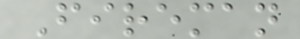Fireman
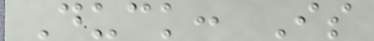Duck: Is
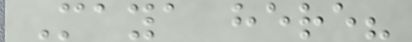Maya here?
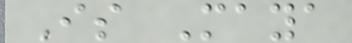Is Maya
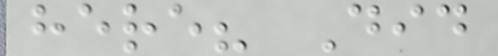here? Did
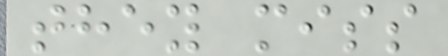they miss
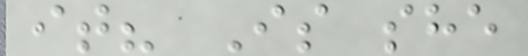it? Is she
